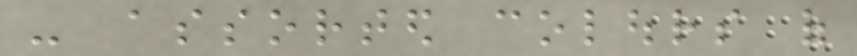- assorted colours of
